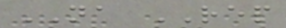NA REP
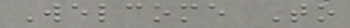Welcome To
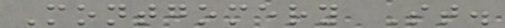Montgomery St.
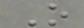O
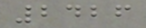2426
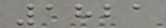1821
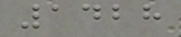1428
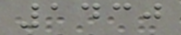1430
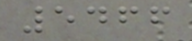5466
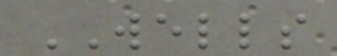WELLS
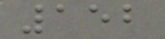152
